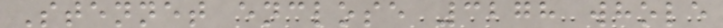Stennet enclose 3278 whole
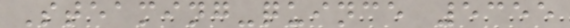Steaming-quince 5355
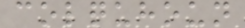colquhoun
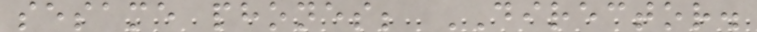sesame phones; DIRECTOR.
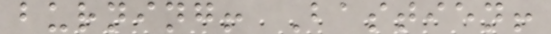burning! Bastien!
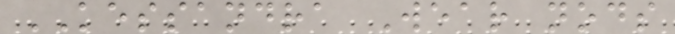KESSANDRA Wear nods
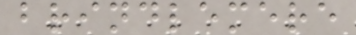brindlemere
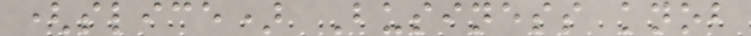(slice) Business knob
